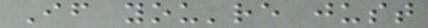If you're just
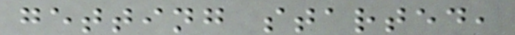getting started,
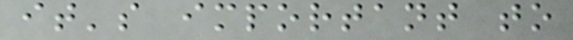it's important to
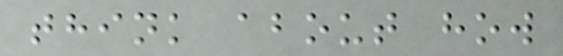think about how
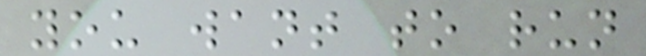you want to run
